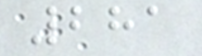281
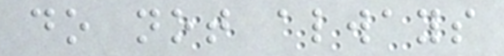do not always
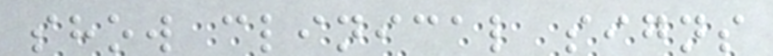show clinical signs
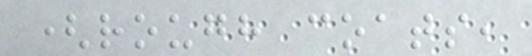(rough coats,
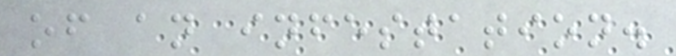of an infestation.
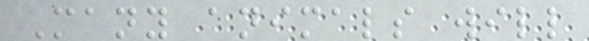Many animals will
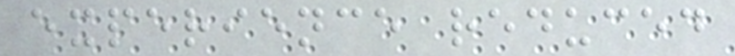experience reduced
